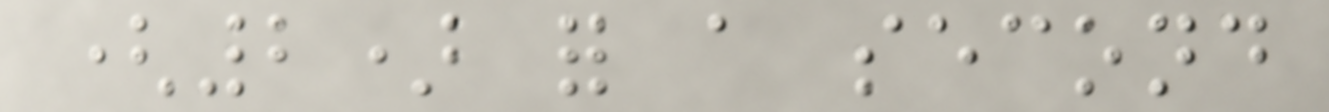(2) for a second
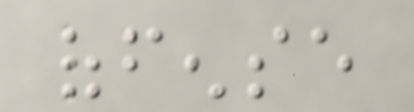offense
